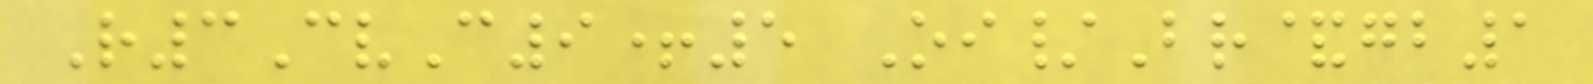R3CvC9+5 Oi/Br&gb1
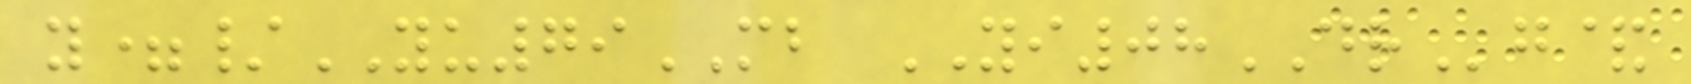y=/YU79MB YI08DRg&
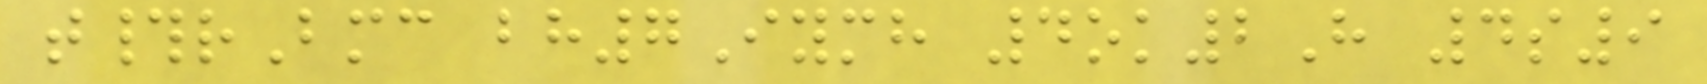t#rBmc bh7Iymh 4ok2H 4s9
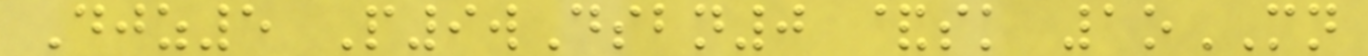Djz5 P9wDsbn0 &sk 1oMN
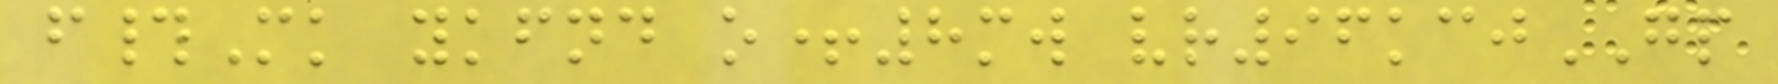f#Mk ykfnd o+8mw vr96kcjGP
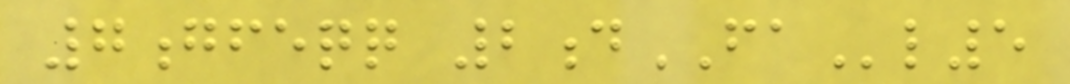7gfeqq 2dFAl5
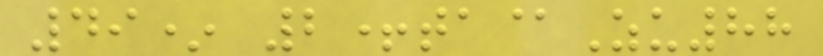49* 2+ta@Zu88
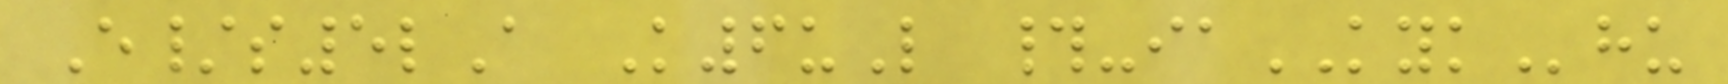E/s5lA K6uL #-iaKYKhu
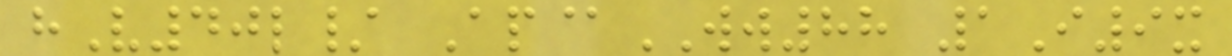hV40l/ Ap@WW88 1I9x
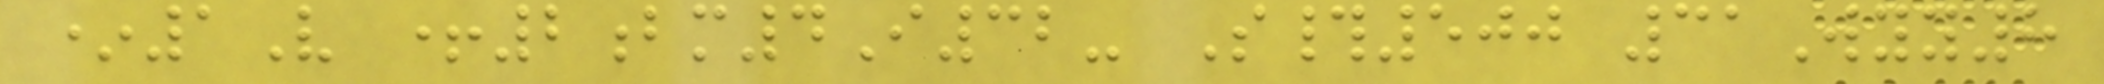*1V +2bm4I32- S#500 31Wyy8
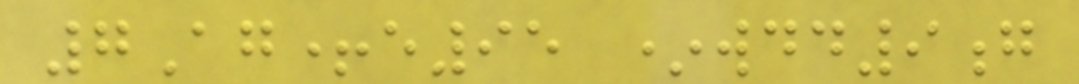7Ag+e95 *wdd9g
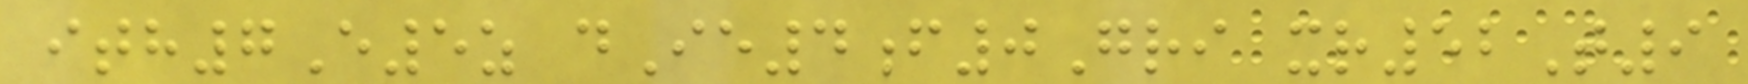ith7E5z dIe4f0Gri xr52T9
